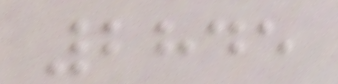2845
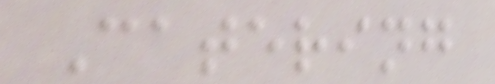Catering
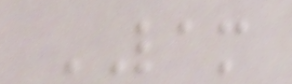LAM
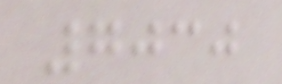7030
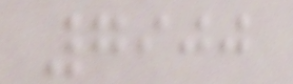7900
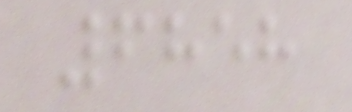6858
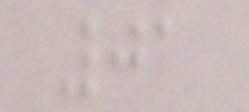01
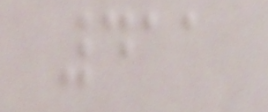411
